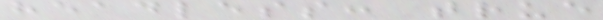headless: true
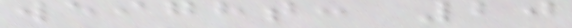weight: 20
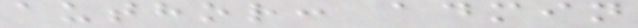author: admin
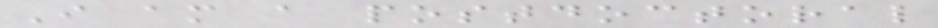I am a postdoctoral
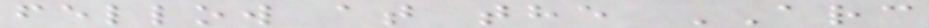fellow at the ARC
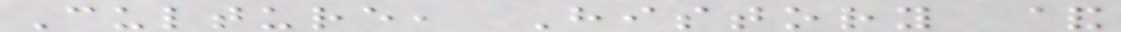Culture, History &
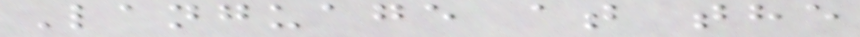Language at the
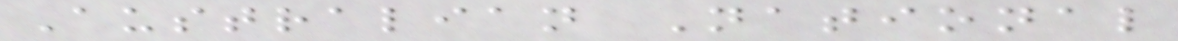Australian National
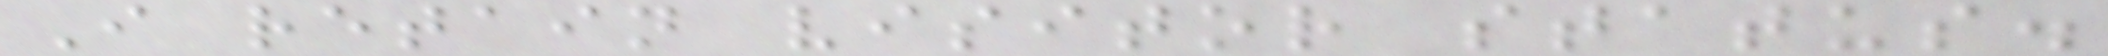I retain visitor status.
